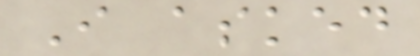I asked
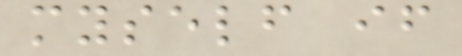myself if
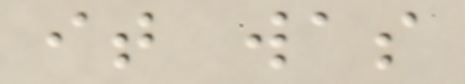it was
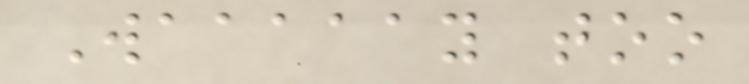Waaaaay too
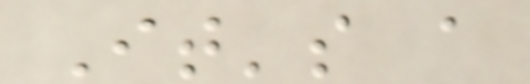It's a
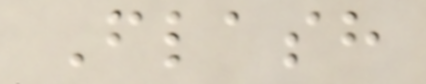Flash
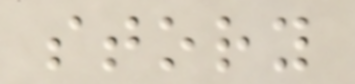story
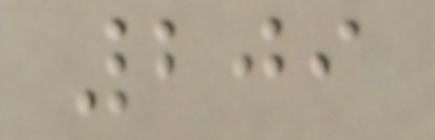209
